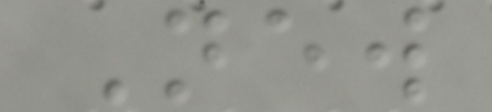New
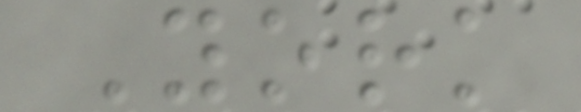York
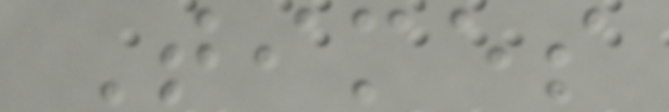Times
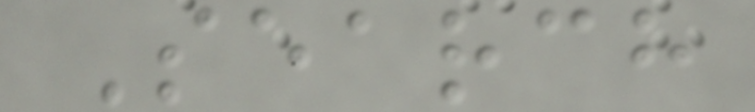Search
